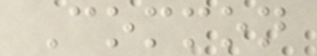Common
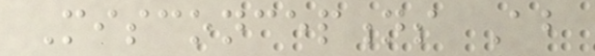Misconceptions About
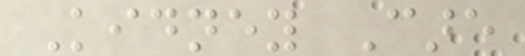Kidney Care
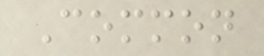Common
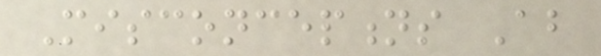Misconceptions About
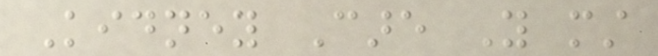Kidney Care You must
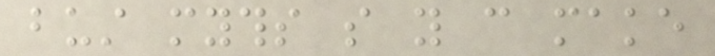bust myths so you can make
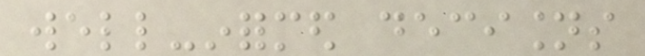well-informed decisions
